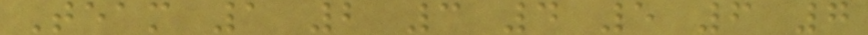Team 1 2 3 4 5 6 7
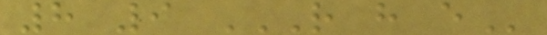8 9 R H E
